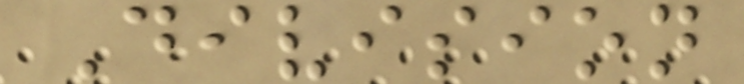Division
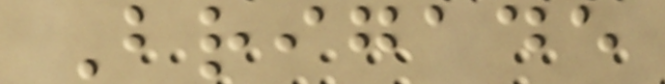Brigade
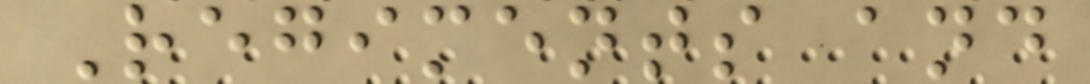Regiments and
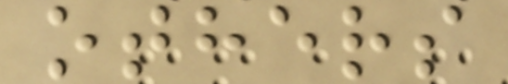others
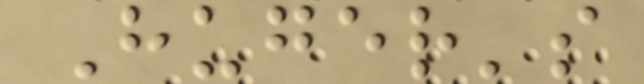Huger's
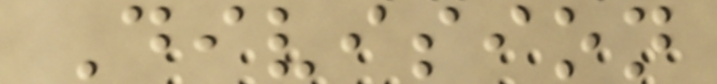Division
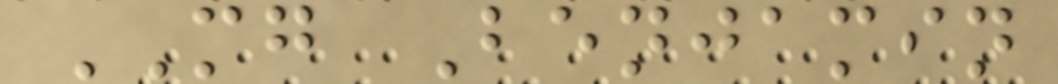MG Benjamin
